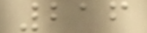216
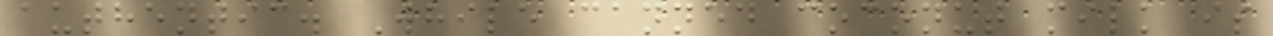authentic. While canned coconut milk is
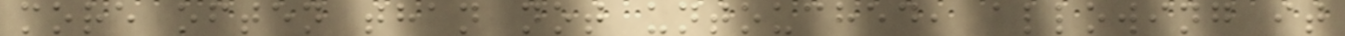more often than not untouched, allowing it
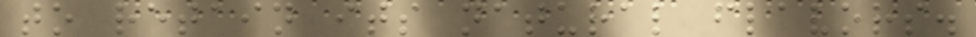to retain its natural flavors.
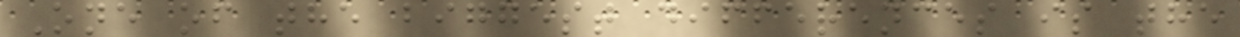One of the biggest differences is the
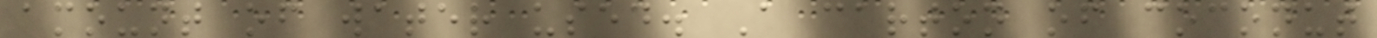amount of water used. A carton of coconut
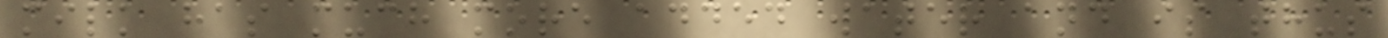milk has much more added water and is thus
